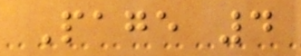Page 4
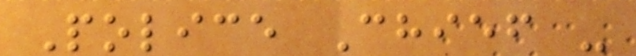Police Chief -
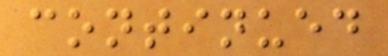continued
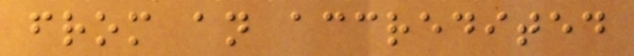from an accredited
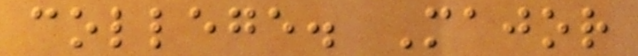college. Major
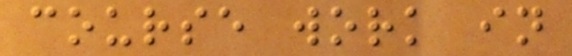course work in
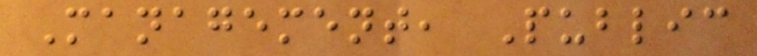Management, Public
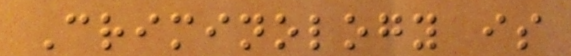Criminology is
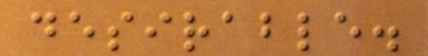desirable.
